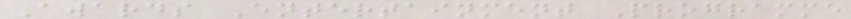Awards Entertainment Programme
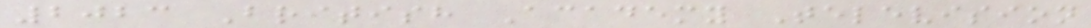2023 British Academy Television
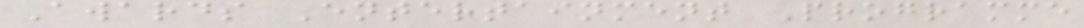Awards Entertainment Programme
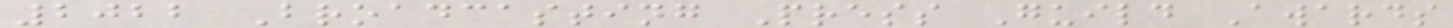2022 Broadcasting Press Guild Awards
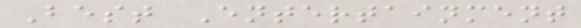Best Entertainment
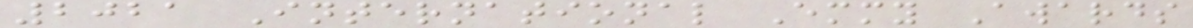2021 International Emmy Awards
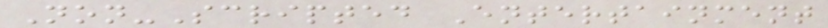Non-Scripted Entertainment
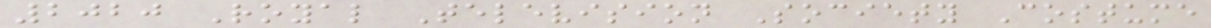2020 Royal Television Society Costume
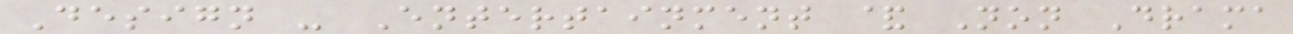Design - Entertainment & Non Drama
